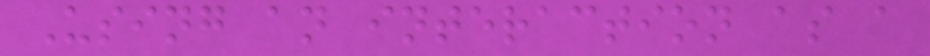Using an interaction as a
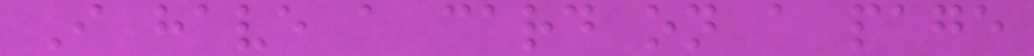I have a card on a page
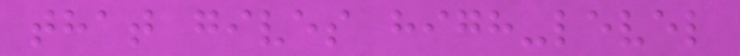that gives high-level
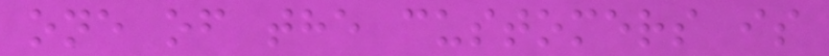one of the customers is
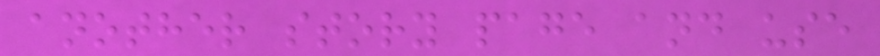another story page and use
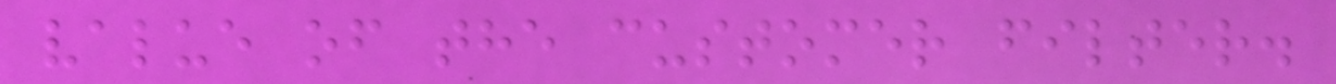value of the customer filter.
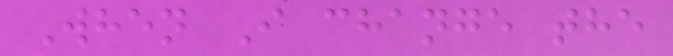When I change the
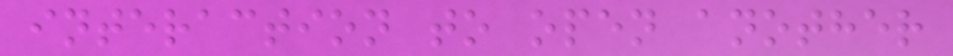interaction to open another
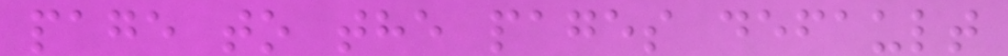page to the pages default
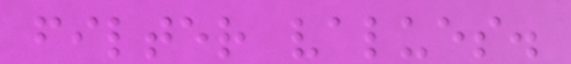filter values.
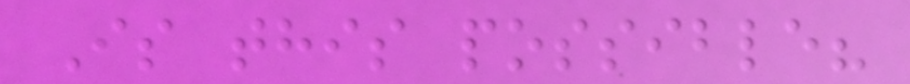Is this possible?
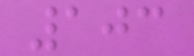103
